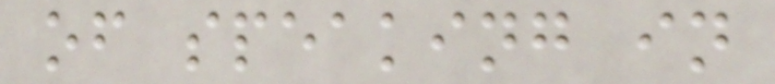of speaking in
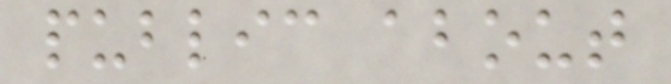public about
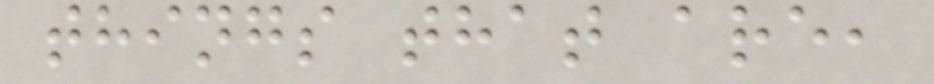things that are,
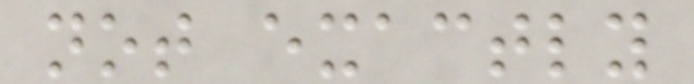not exactly
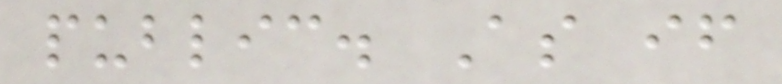public. As if
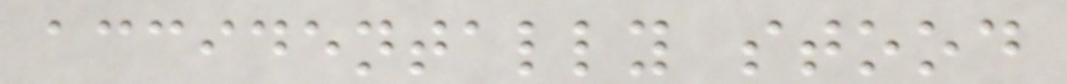accidentally stood
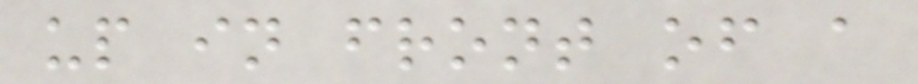up in front of a
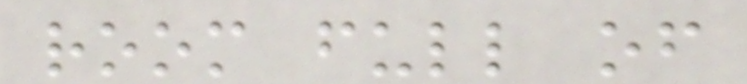room full of
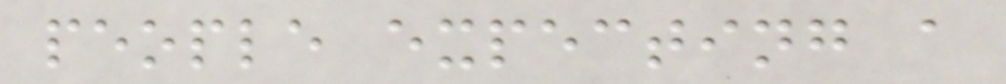people expecting a
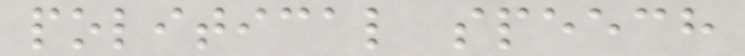political speech
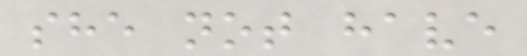she not have
